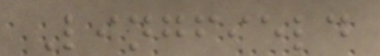Lingfield
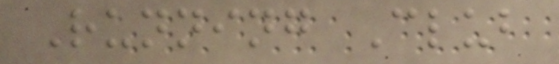Running Club
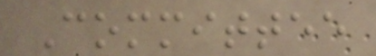Committee
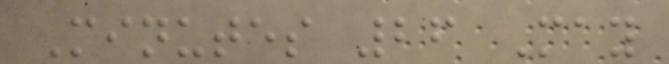Minutes 26 May
